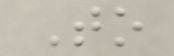To
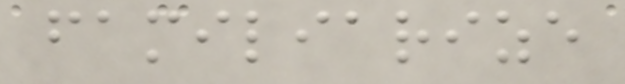familiarize
